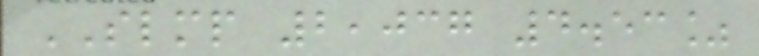SLMP 2,037 4.53%
